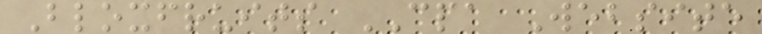Bloxfruits CPA Website
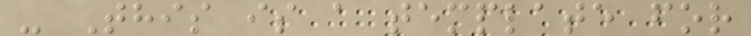- This is a template for
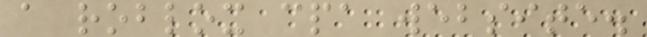a roblox cpa website.
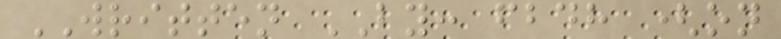WRITTEN BY: fbdh (on
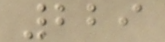229
